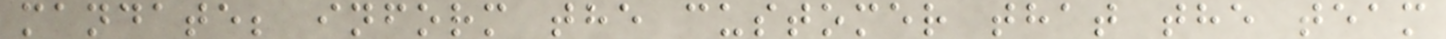mandate; inform the customer that the team
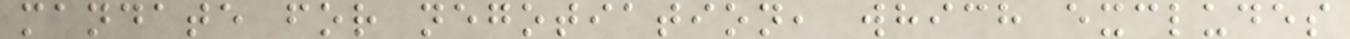mandate for negotiation, which excludes
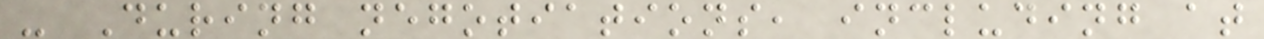- During negotiations, including at
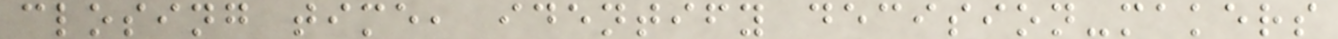closing time, identify decision-makers
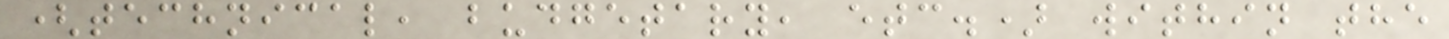(technical, budgetary, etc.) within the
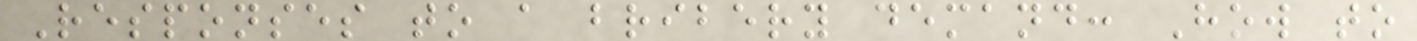Responses to a bribery demand: How to
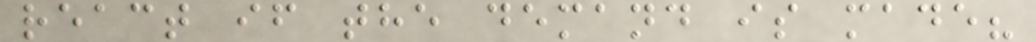react if the demand is made?
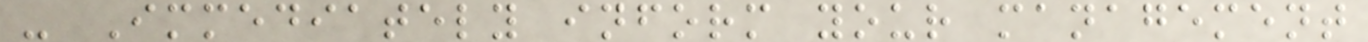- Immediately inform your management
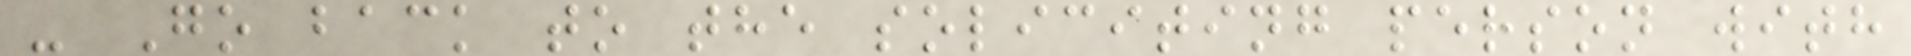- Go back to the soliciting person with
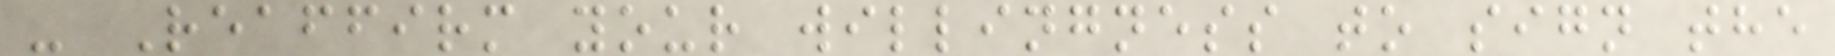- Reaffirm your willingness to sign the
